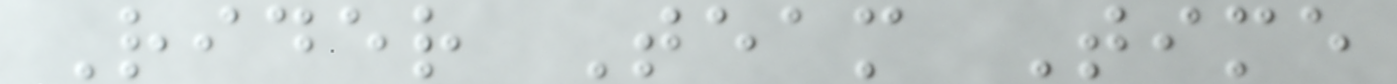Rider Team Time
